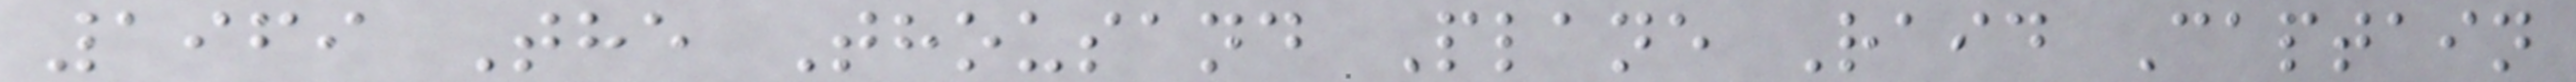1969 The Thousand Plane Raid Captain
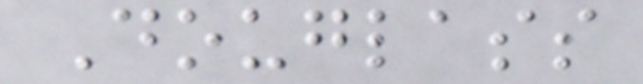Douglass
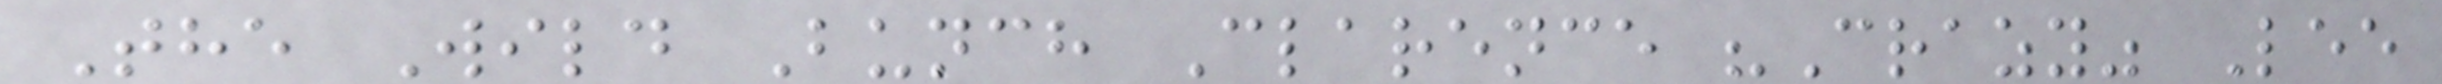The Wild Bunch Clarence "Crazy" Lee
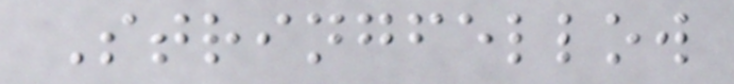Stringfellow
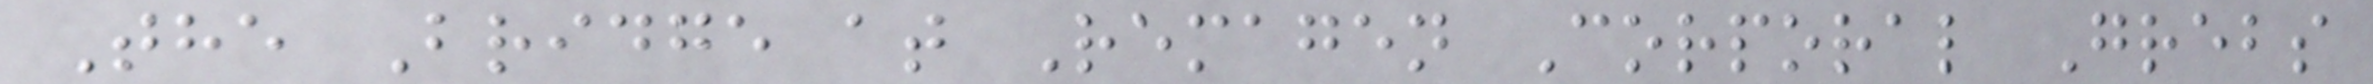The Bridge at Remagen Corporal Grebs
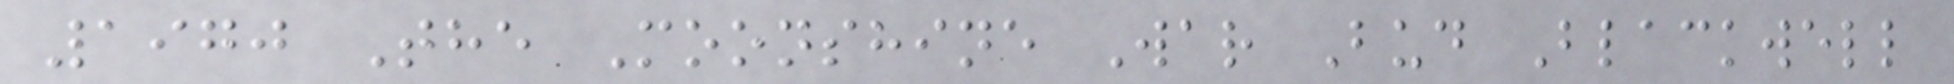1970 The Moonshine War Bud Blackwell
